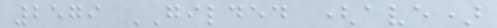2579 GILDED (ave)
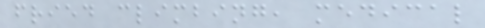fried climbing, medical
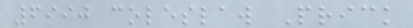6990 coleslaw Prick
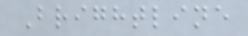Brightline
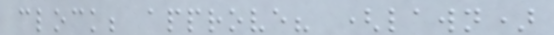clock; approve? (lawn)
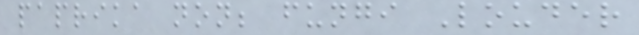paprika non; fungi Louder
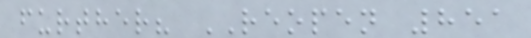further? REOPEN 851
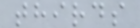thirds
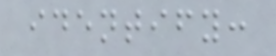identify:
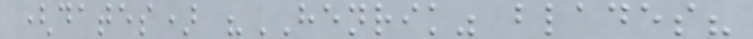(dates) "HENRIK" blades?
